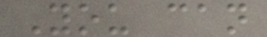You can
